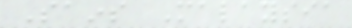Sains Malaysia
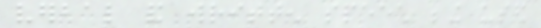verbal and written speech being used
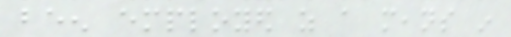been employed as a means in
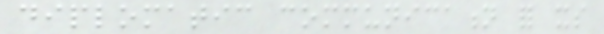diplomatic communication for its
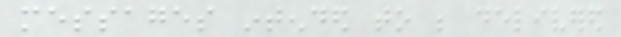messages intended to be delivered
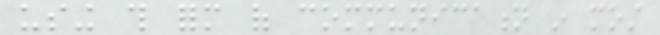using this form of communication in most
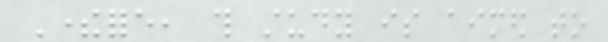Therefore, this study is aimed to
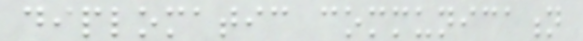diplomatic communication
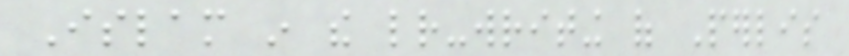Islam in the letter-writing of Perlis
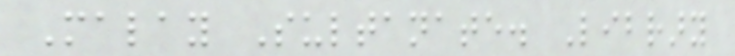Malay Sultanate. Library
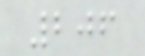206
